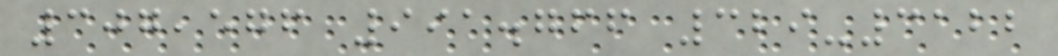307,576 991.766 329-3122
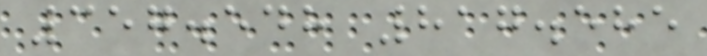357.548 817.585
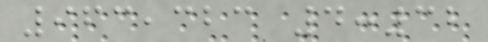963,323 4:32
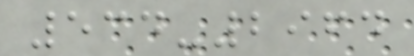534-2964
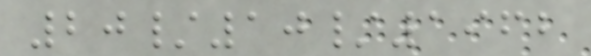20/10/1962
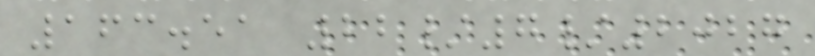163.51 22/7/2027
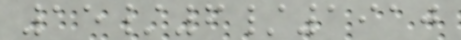15/6/1910
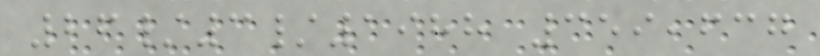26/3/1988 359,637
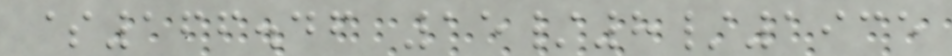$166.46 15/8/1935
